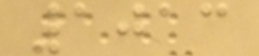1013
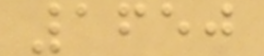1650
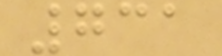731
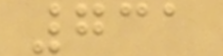731
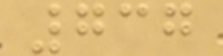737
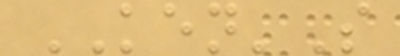KEN'S
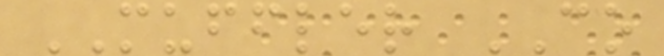MUFFLER CO
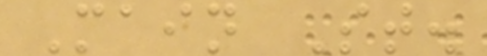Main St.
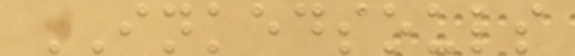INKEDSOULS
